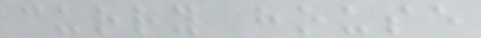curry house
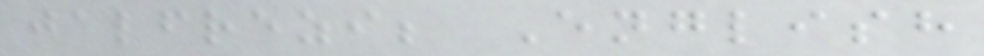jalfrezi; English
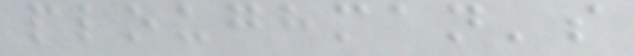ploughman's
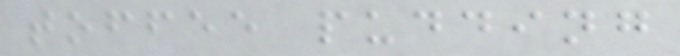toffee pudding
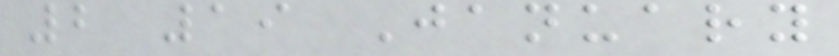2 19 January
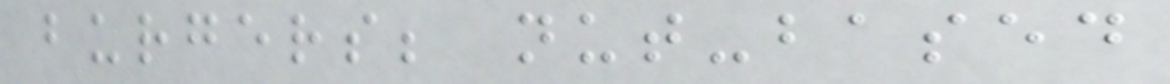burgers; nut-based
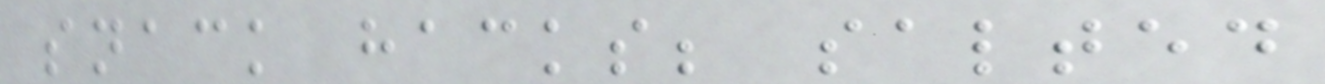snack hacks; salted
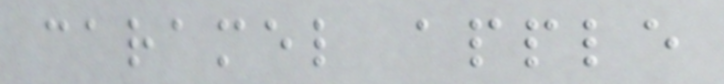caramel apple
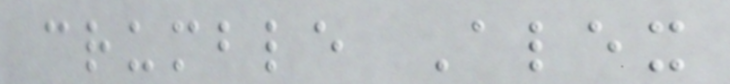crumble Alex
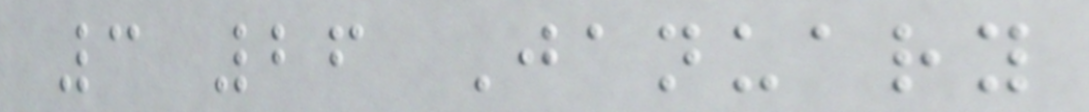3 26 January
